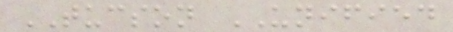TUCSON UNIFIED
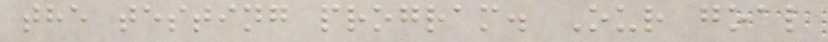the testing program. Our goal
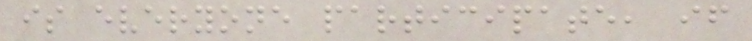is everyone participate, if
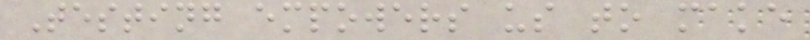Testing empowers us to make
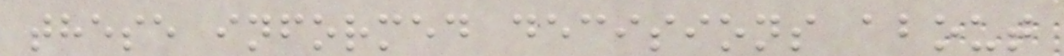these informed decisions about
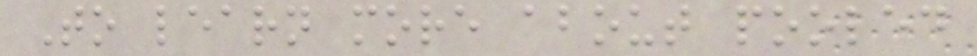To learn more about pooled
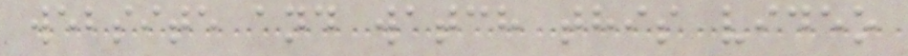website and watch this video
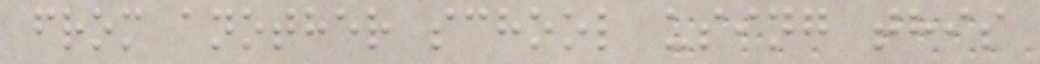from another school using this
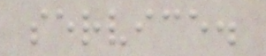service.
